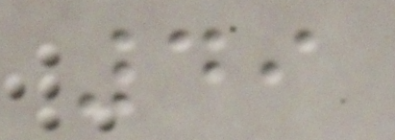49
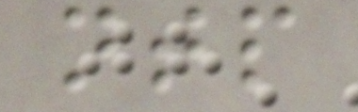ntp
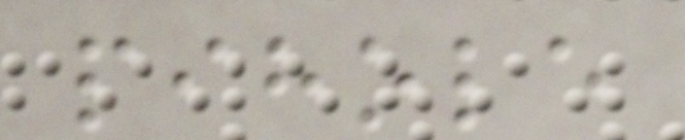pihole
